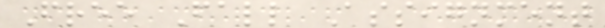Free Fall Assignment
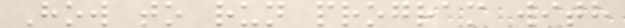How to run program with
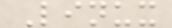Linux
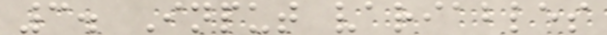3. Input variables
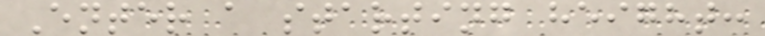Enter a starting height:
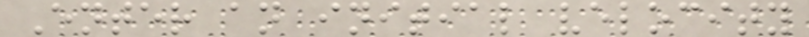Enter an initial velocity
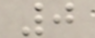0
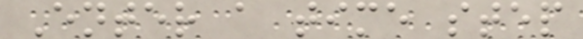Enter a time step
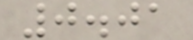0.01
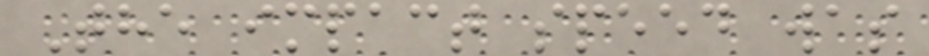The impact speed was
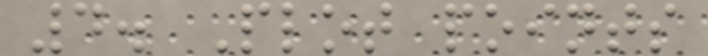4. Plot points
